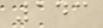143
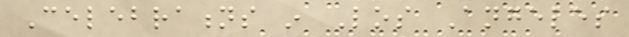Celebrations in Los Angeles
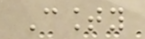County
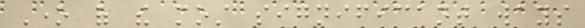One of the most significant ways
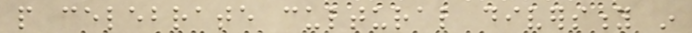people celebrate cultural diversity in
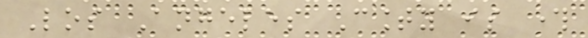Los Angeles County is through
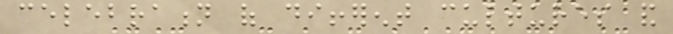celebration of different cultures and
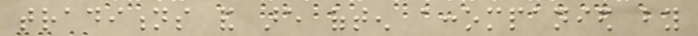traditions and are often accompanied by
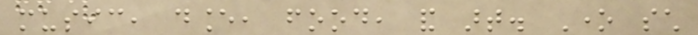music, dance, food, and art. One such
